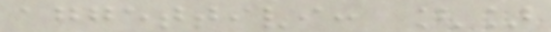aggettivi: []
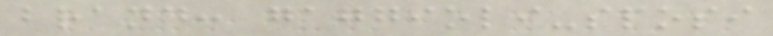brand: gaggioli-sposi
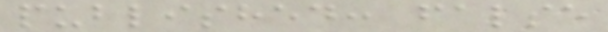published: false
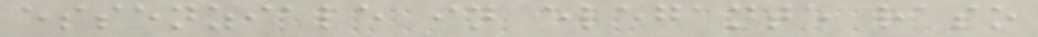essenziale in elegante raso
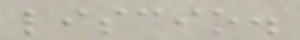liscio.
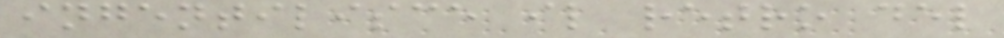ingentilisce il retro del
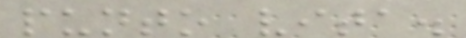punto vita.
